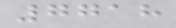7718
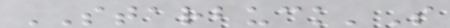STARBUCK'S
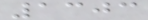1303
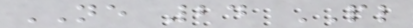NE 24 PL
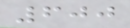600
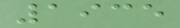1935
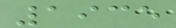1935
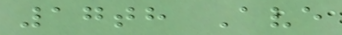17th Ave
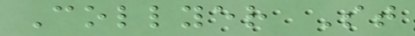Collyer St
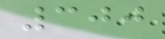300
